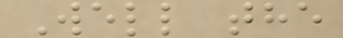Well the
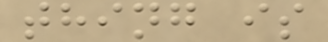thing is
